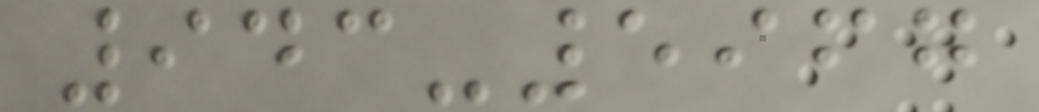943-5967
